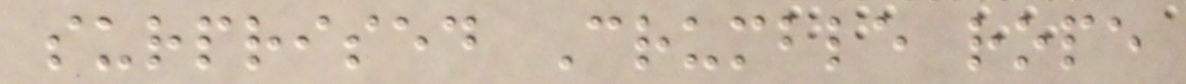surprised Crumble rope
